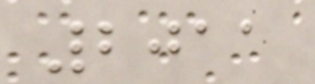2011
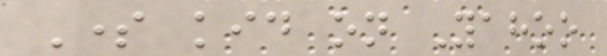Some kid on Yahoo
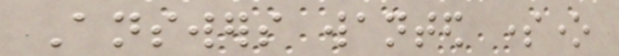Answers wanted someone
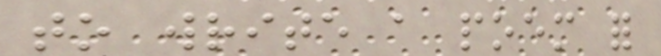to write a poem for
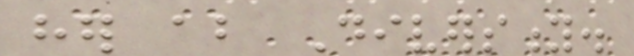her about Diversity.
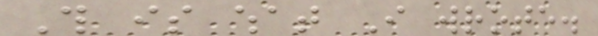This is what I wrote.
